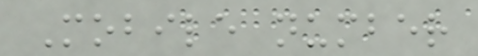Mobile number
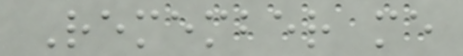Remember me
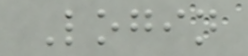Login
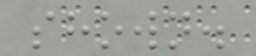shown.
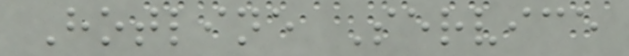Hotline Service
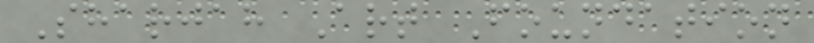Sharjah Art Foundation
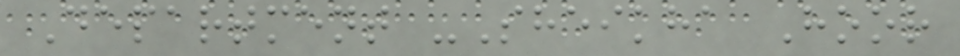Department -Sheikha Hoor
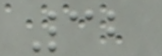32
